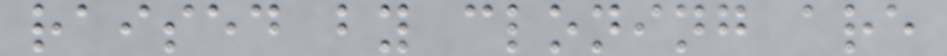raised by cloning are
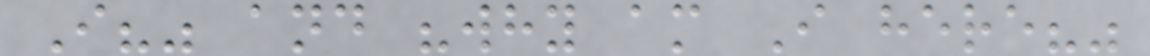I?" and "why am I here?"
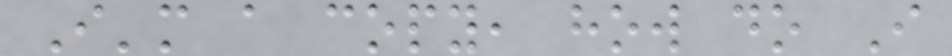I'm a copy, how do I
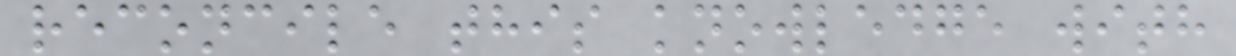reconcile this knowledge with
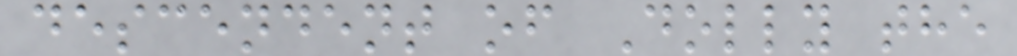descendent of Dolly the
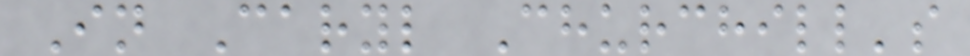In Caryl Churchill's
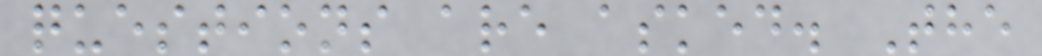questions are asked. The
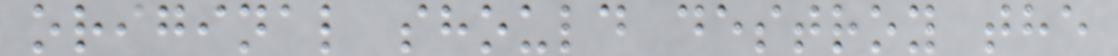original should destroy the
